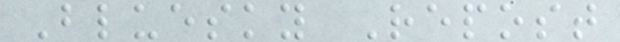Bluesky Repost
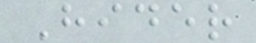Hider
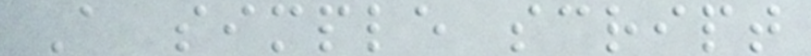A simple script
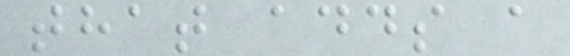that adds a
